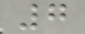7
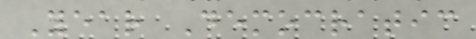Year Democratic
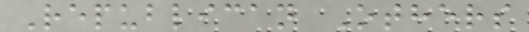Republican Others
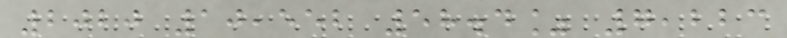2020 10,552 58.4% 7,223
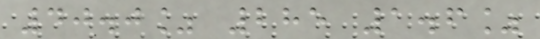40.0% 285 1.6%
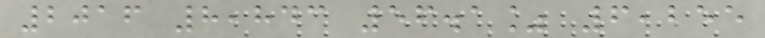2016 8,843 56.1% 6,255
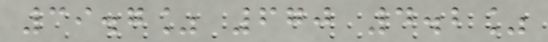39.7% 670 4.2%
